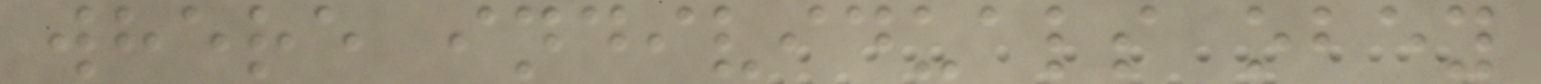where individuals obey
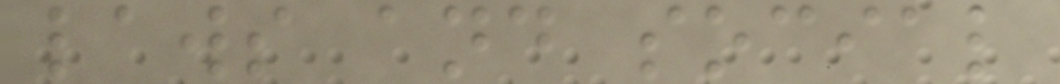laws and social
